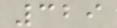329
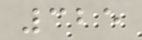325
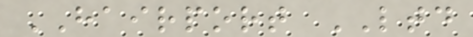HAIRPORT LTD
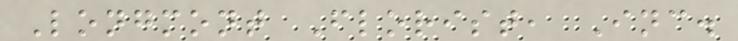Longmont Florist, Inc.
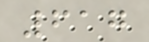617
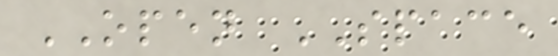OPEN SPACE
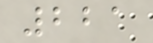221
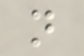n
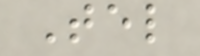Tel
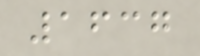1637
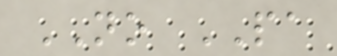NO PA
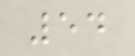54
